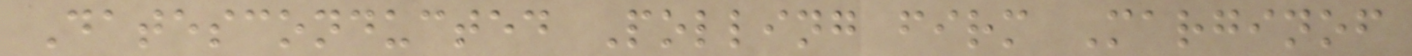Datesconducted Polling firm Marginof
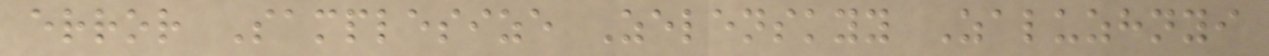error Samplesize Zelenskyy Zaluzhnyi
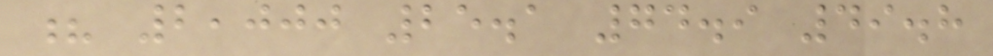? 2,000 25.1 74.9 49.8
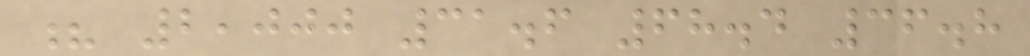? 2,000 31.6 68.4 36.8
